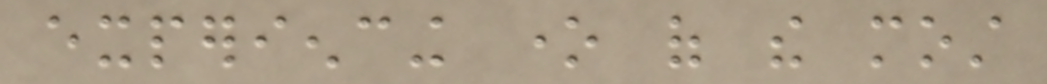experiencing one of the most
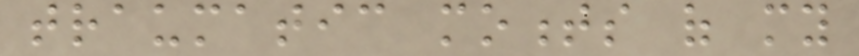traumatic moments of my
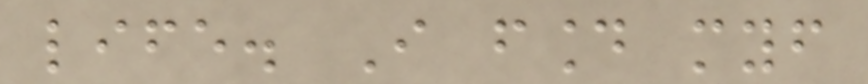life. I found myself
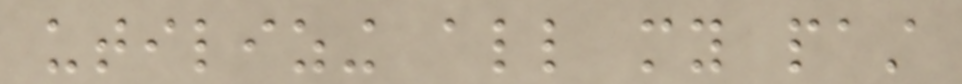utilizing all my past
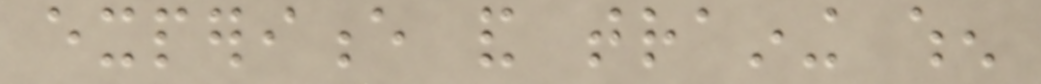experience and training when
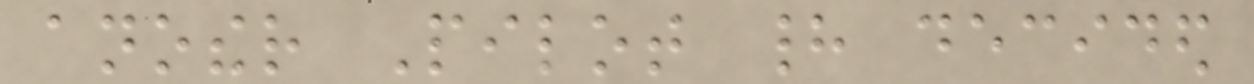another Pilot had decided
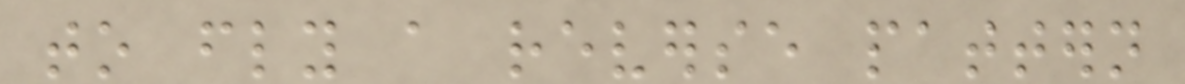to fly a reverse pattern
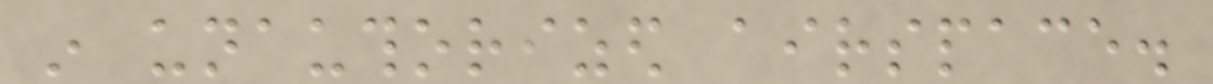in unauthorized airspace.
